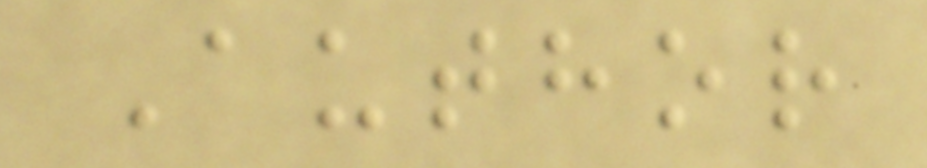Author
